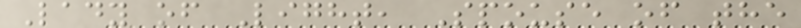Lady of Light, Spouse of the
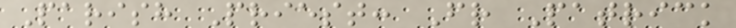Parish Priest: Fr Patrick
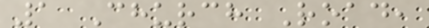1 Church Road,
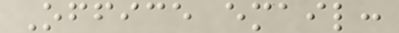Office email:
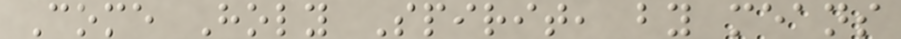Come Holy Spirit, by means
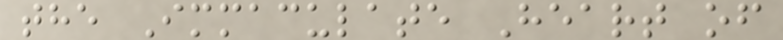the Immaculate Heart of
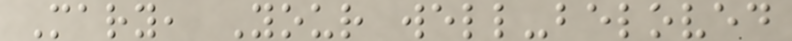Mary, Your well-beloved
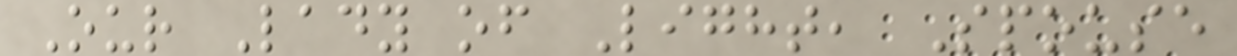Our Lady of Light, Spouse
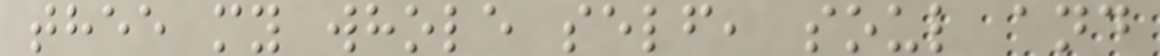thee my whole self, soul and
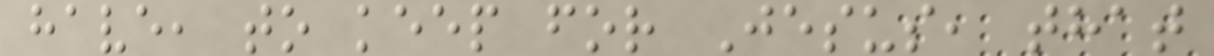have, to keep for Jesus, that
